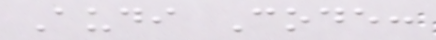Audi Code:
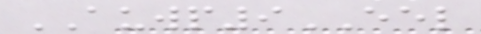AUWP9EEL
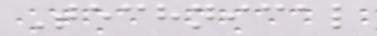Technical
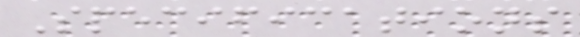Specifications
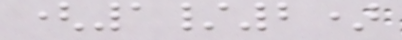(1/2)
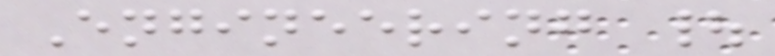Engineering |
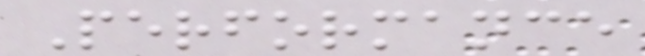Performance
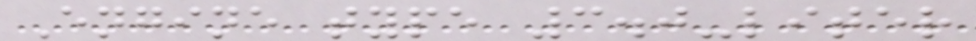Engine type 3.0-liter
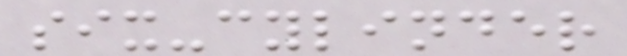six-cylinder
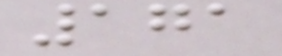171
